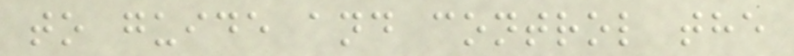to guide and control the
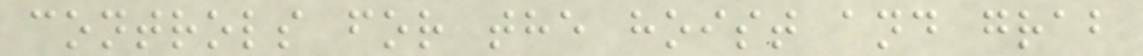controls for the hoist and grab
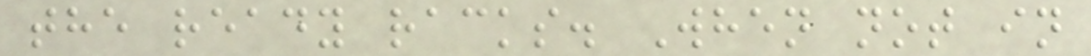the ready racks. When not in
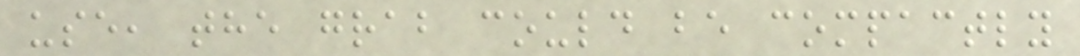use, the grab could be compactly
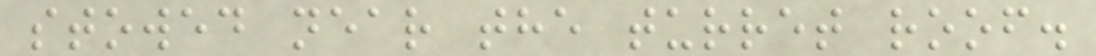stowed near the turret roof.
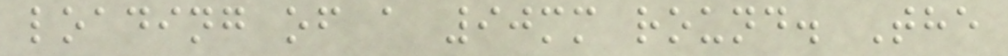loading of a 90mm round. The
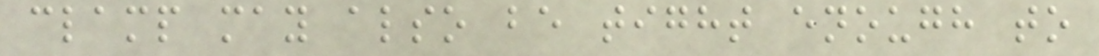clamp may also be tight enough to
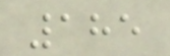185
